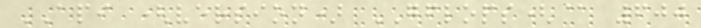API (version) GFLOPS(@ 600
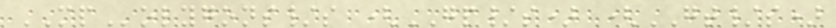MPolygons/s (GP/s) (GT/s)
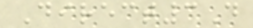Direct3D
